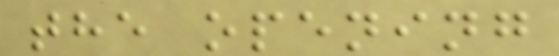the opening
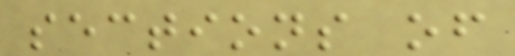sections of
